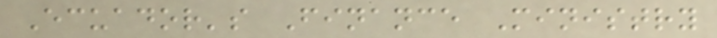Ecuador's Finance Ministry
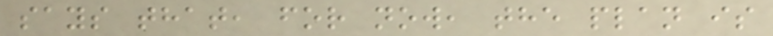says that, for now, the plan is
